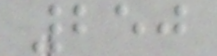250
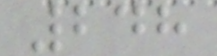248
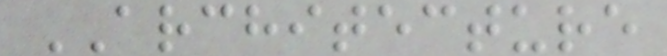ARCHITECTURE
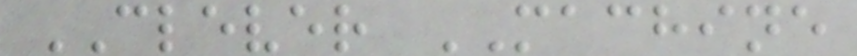CLEVER MACHINE
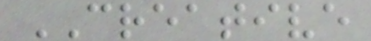CREATIVE
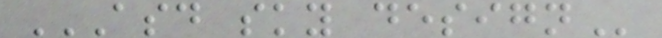ASD SKY DESIGN
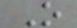O
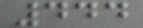444
